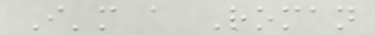I'm a Roman
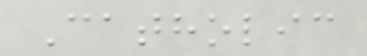Catholic
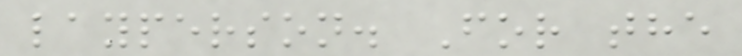layperson. For the
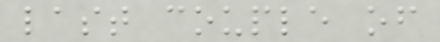last couple of
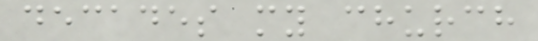decades my church
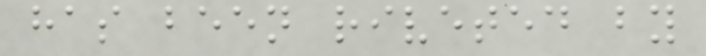has been riveted by
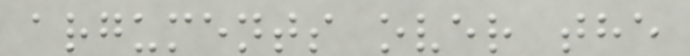arguments over the
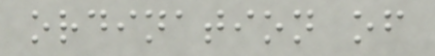ordination of
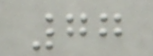77
